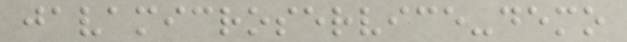javamicroservice-demo
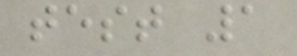test 1
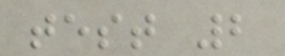test 2
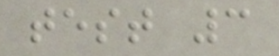test 3
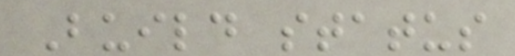Build status
